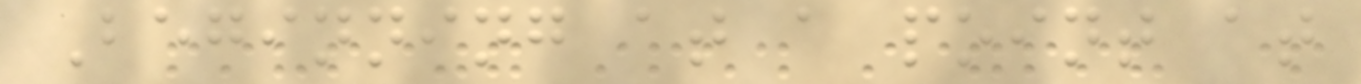Beginning at a point at
